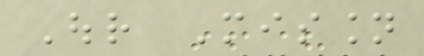Our Mission
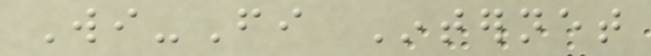Wi-Fi Internet
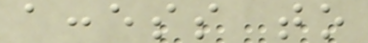access to
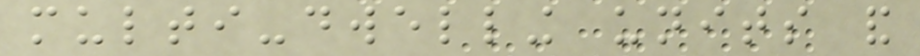multi-dwelling units and
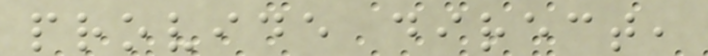provide direct,
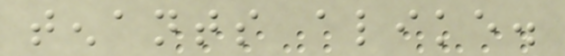tenants alike.
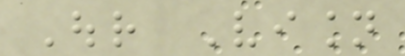Our Vision
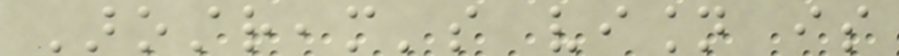Arostream's vision is
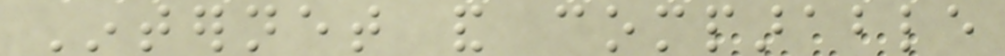Internet and comparable
